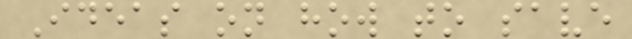Ideas on how to save
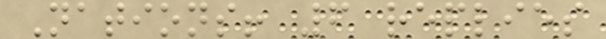Nations! 6 replies
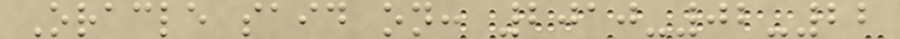Oracle said on: 2010-02-22
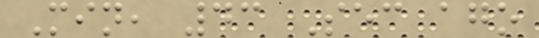Min, 43 Sec ago
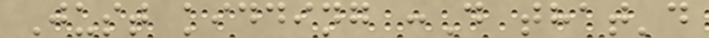Just kidding :D that'd
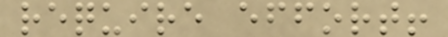require effort!
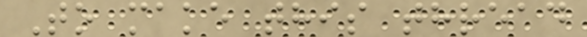To make this thread
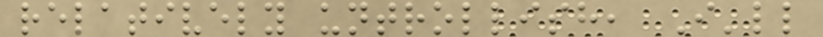relatively untrollish, I'll
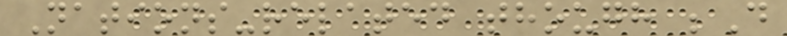Nations-related though ;D
